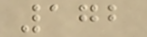172
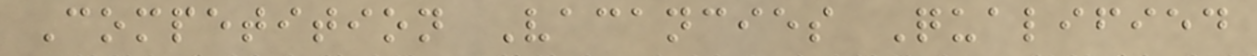Competition Vacancies Qualified
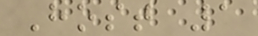Host 1
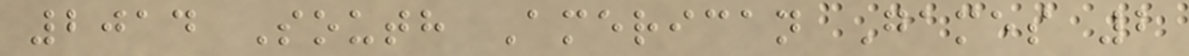2014 South American Games 2
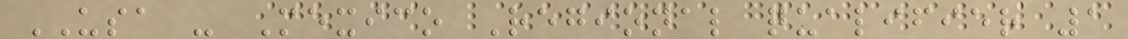USA - Mexico Regional qualifier 1
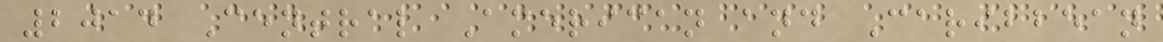2014 Central American and Caribbean
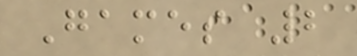Games 2
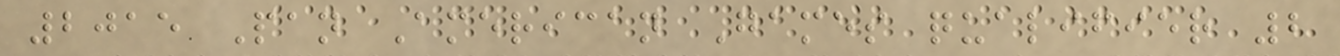2015 Pan American Games qualifier 2
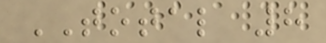TOTAL 8
